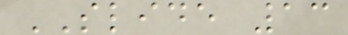SLIDE 13
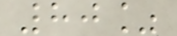80%
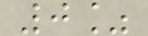0%
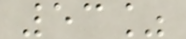53%
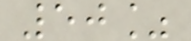50%
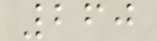260
